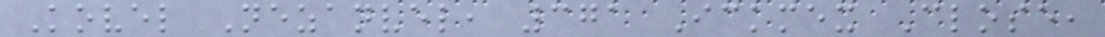Kovel Nezanvel, 371 Ickmex Close,
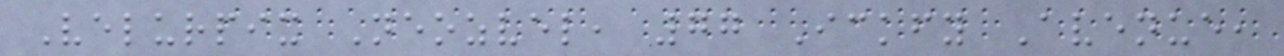Velurpix Neozvel, 77 Ickfy Avenue,
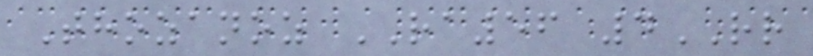Thozanoz RA56 4RR
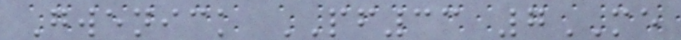Gwenick PF33 7ME
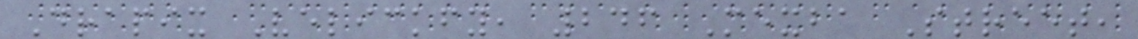Drapix Velickfy, 246 Mexba Street,
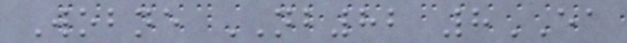Wobne NB82 8EA
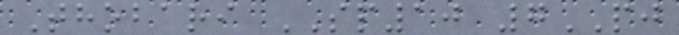Thobari SP10 7PJ
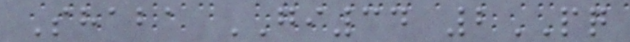Shaba GI34 2PQ
